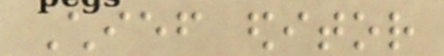Chief editor
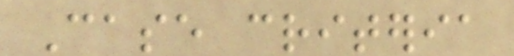Case criteria
